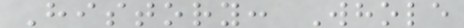History: Whole
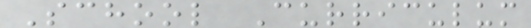School Curriculum
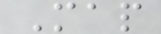Map
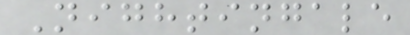Nightingale
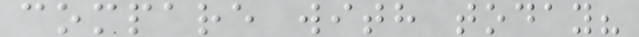compare with today?
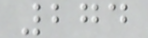274
